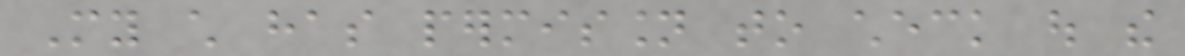My child has permission to check out the
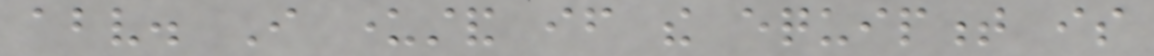above. I understand if the equipment is
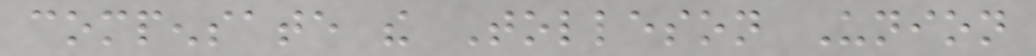compensate the Tolleson Union
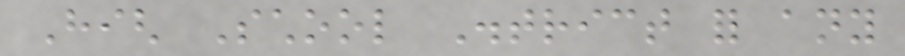High School District for any
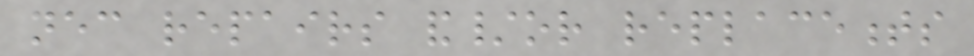necessary repairs and/or replacements
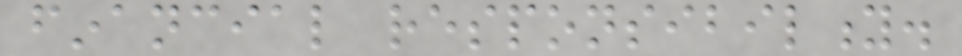financial responsibility.
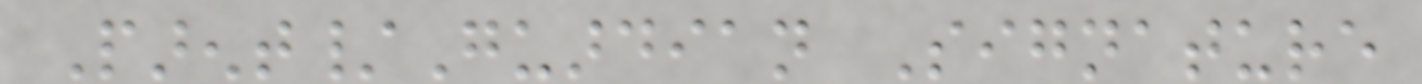Parent/Guardian Signature
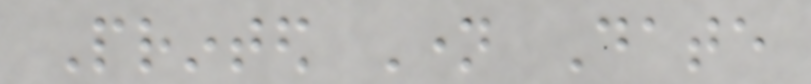Printed Name Date
